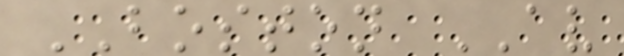BOSTON AV
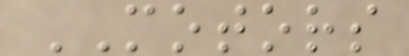MOTORS
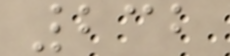232
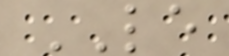LE
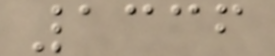1336
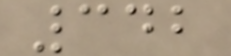342
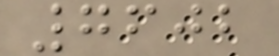7602
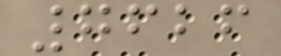7626
